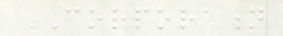CORPORATION
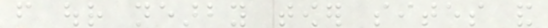from our nearby tower sites and
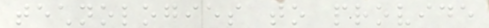technologies to provide
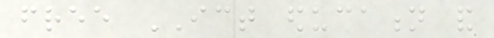free ICT education and
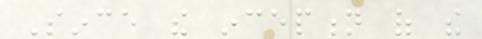Since the inception of the
